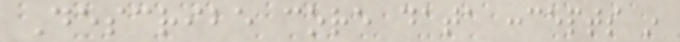Describe core data concepts in
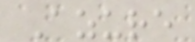Azure
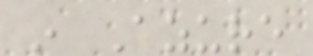in Azure
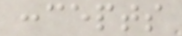concepts
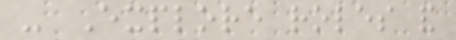- Explore roles and
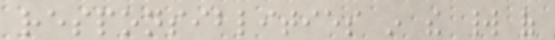responsiblities in the world of
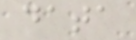data
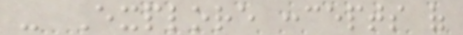- Explore concepts of
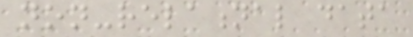non-relational data
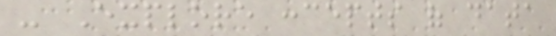- Explore concepts of data
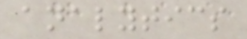analytics
